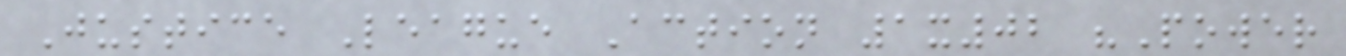Justice League Action 1x02 "Power
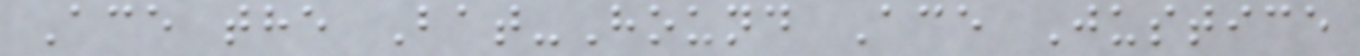Ace the Bat-Hound Ace Justice
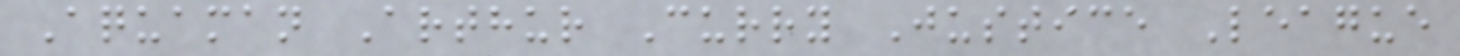Aquaman Arthur Curry Justice League
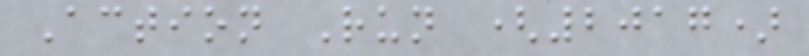Action Run (2017)
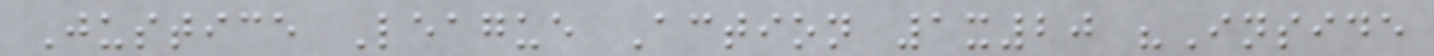Justice League Action 1x20 "Inside
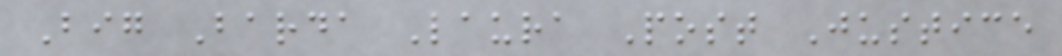Big Barda Laura Post Justice
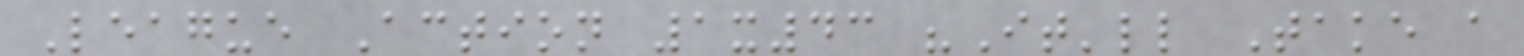League Action 1x43 "It'll Take a
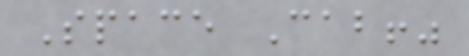Space Cab!"
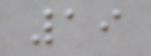19
